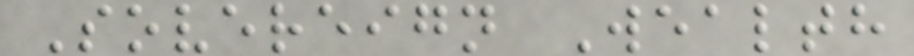Sovereign Wealth
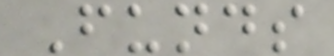Funds
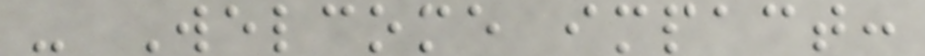- Welcome impact:
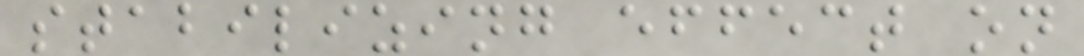stabilizing effect on
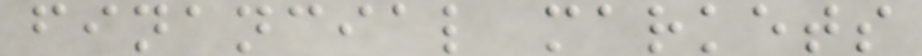financial markets
